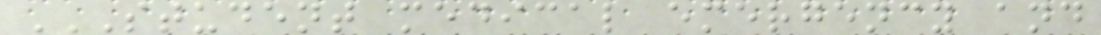STUDENT MEDICAL EMERGENCY AND
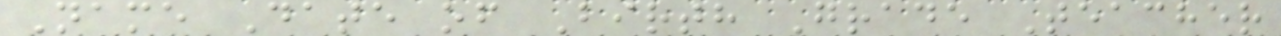Name Date of Birth Grade Teacher
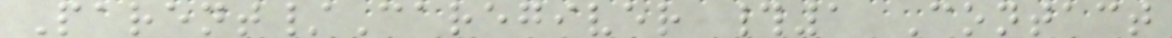Parent/Caregiver #1 Contact
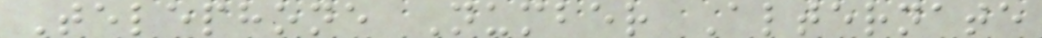Telephone Number Alternate
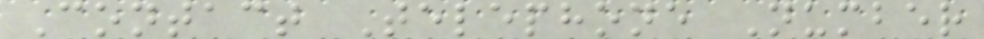Contact Telephone Number
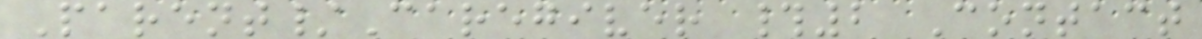Parent/Caregiver #2 Contact
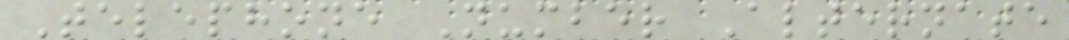Telephone Number Alternate
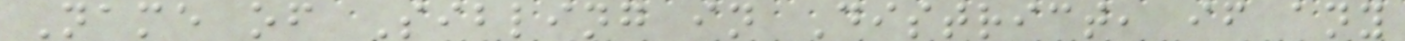Name of Sibling in District, if any
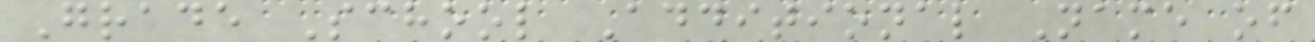Grade School Additional Name of
